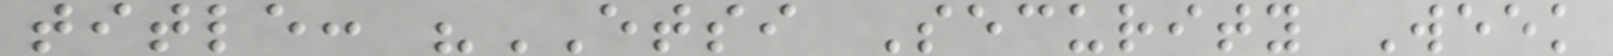title: "ETSI Security Week
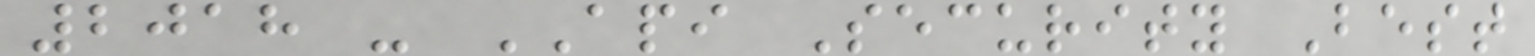2018 - API Security Best
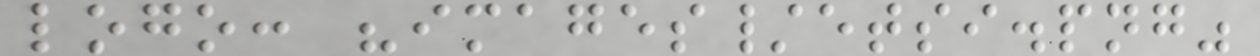logo: "images/etsi.png"
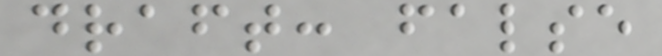draft: false
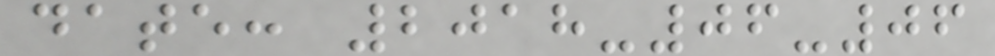date: 2018-06-06
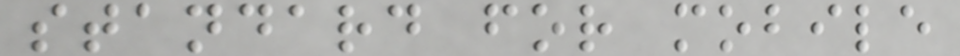standard for mobile
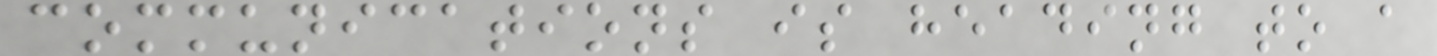communications is heading to a
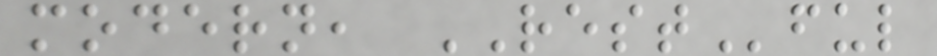modern, RESTful
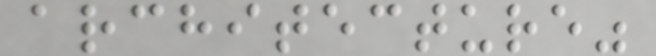architecture"
